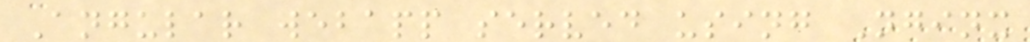Angular webapp served using Nginx
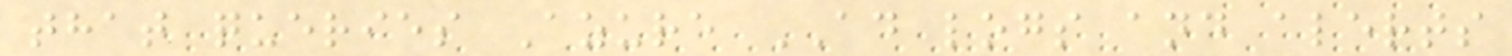that queries Azure AD logs and alerts
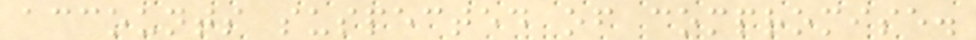accounts suspected of compromise.
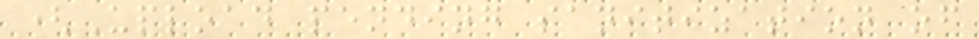(Upload pending sanitization of
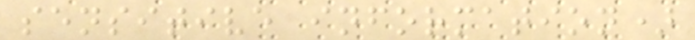sensitive information)
